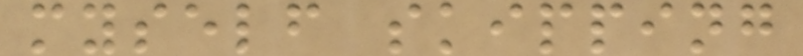myself skipping
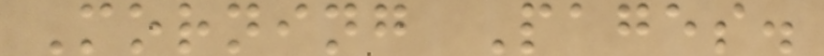Morning Pages.
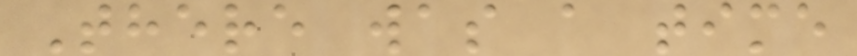There was a time
